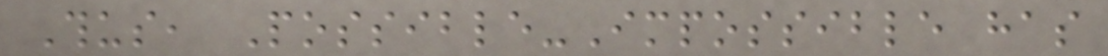Thus, Possible-Impossible has
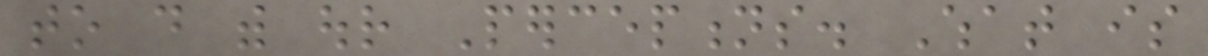to do with our Perceptions. What is
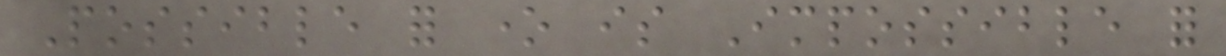Possible for one is Impossible for
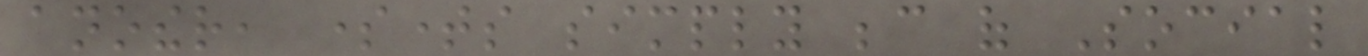another, sometimes simply because of Social
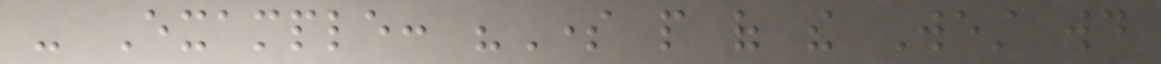- Example: "Some people of the West would
